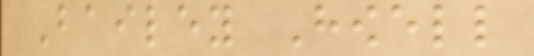Bailey Howell
